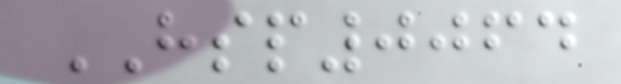HSP0064
